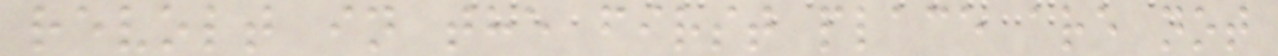revolt in the first place are not
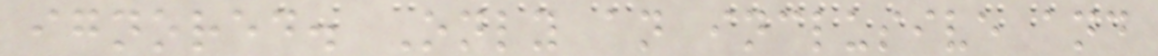ignored. Only an inclusive and
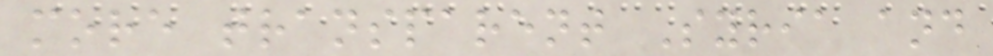more transparent Syria and
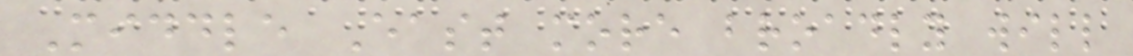Middle East more broadly will
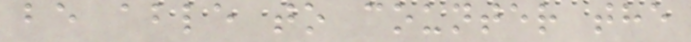be able to counter the
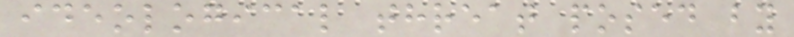ideological threat posed by
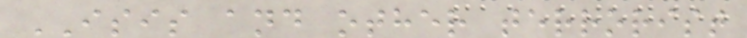ISIS and other terrorist
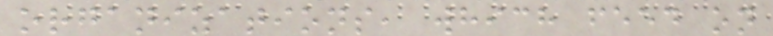organizations, which feed on
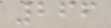266
